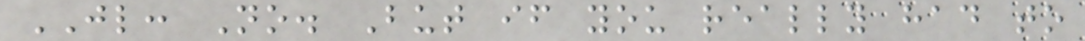JL: No. But if you really had to
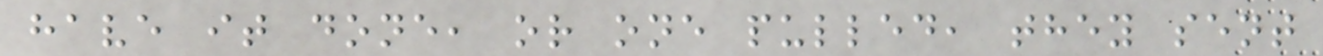have it done, or one pulled, they sent
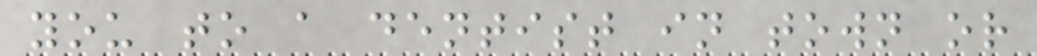you to a dentist in town or
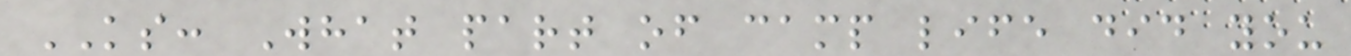KS: What part of camp life did you
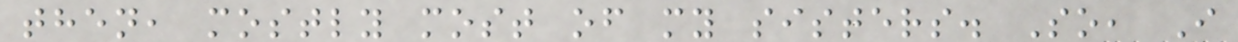then, mostly most of my sisters. So, I
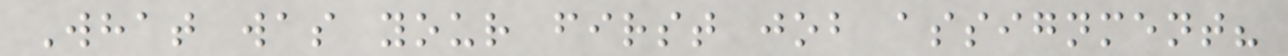What was your first job assignment?
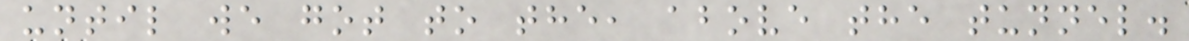until we got to the, above the tunnel.
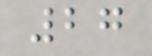27
